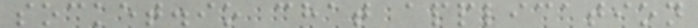socket.io chat application
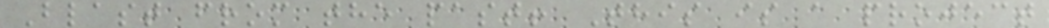Blast from the past! This is a project
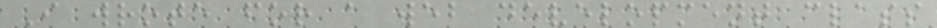I wrote for a web development class
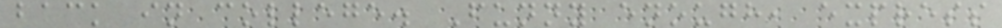back in college. Funny enough, express
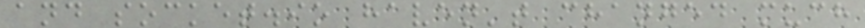and socket.io haven't changed much
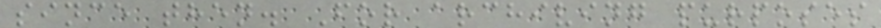since then. For archiving purposes
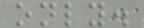only.
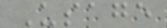Usage
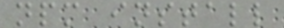npm install
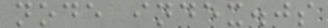node index.js
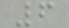6
